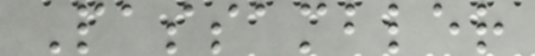Passambler
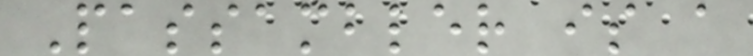Passambler is a
